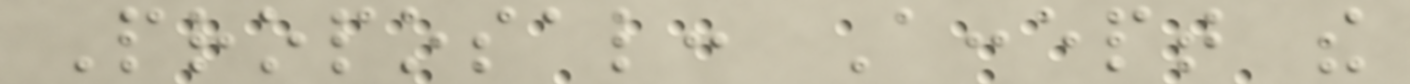Proposal: Accept the
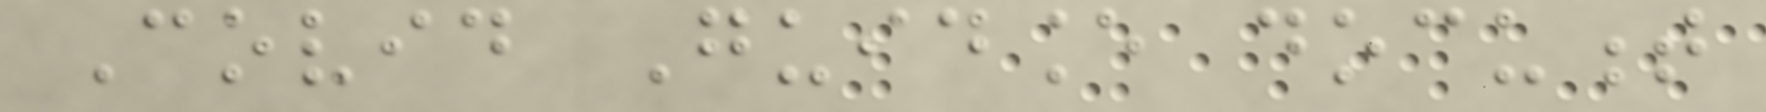Covid Guidance document
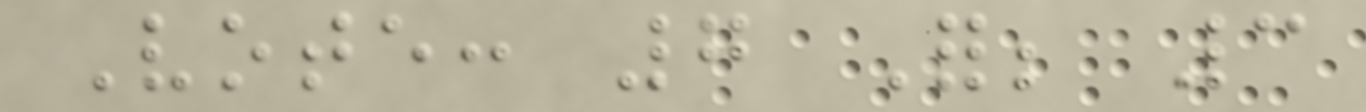Vote: 7 For; 3
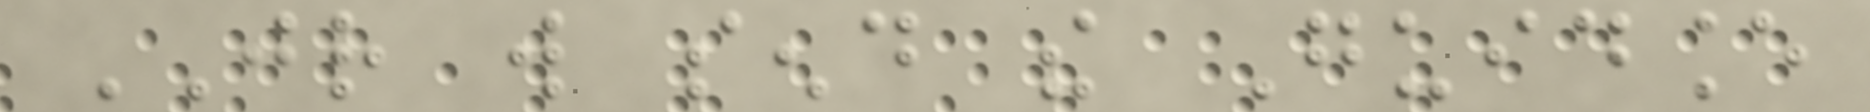JR will send the Guidance
